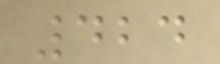424
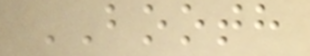BOOTH
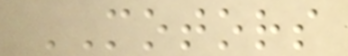MOTORS
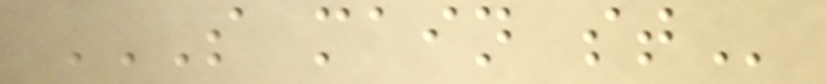S MAIN ST
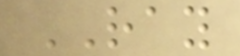RAY
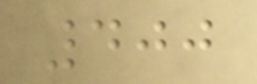400
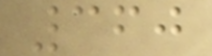360
